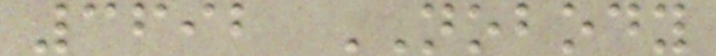3692 NOBODY
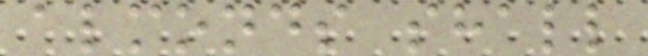almonds shall
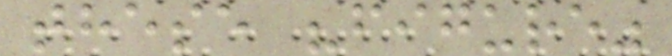these "figure"
